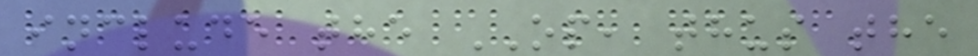include the OP, thus the
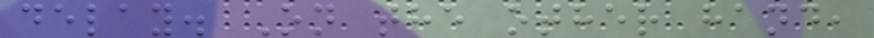delay. On the other hand,
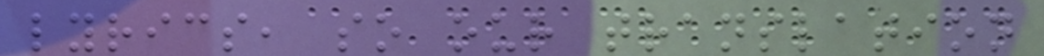lyrics, so our translation
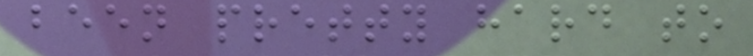been pretty hard to
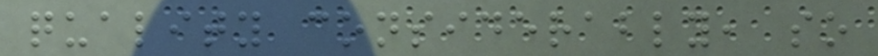quality considerably, so
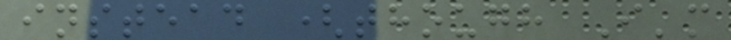instead (though I'm
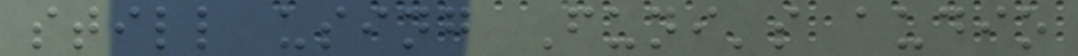still using Funi's audio
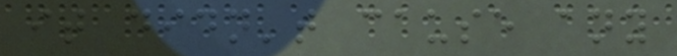it didn't cause any
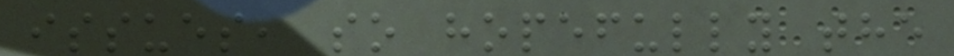issues, so hopefully the
